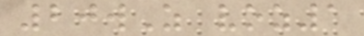20wZ voz1
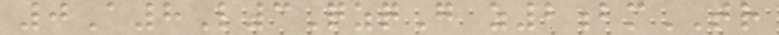0A8L3QzqG z2bmTR
